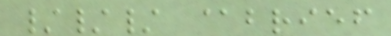/// @brief
